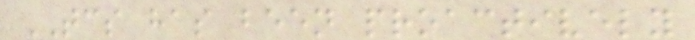TCS has been proactively
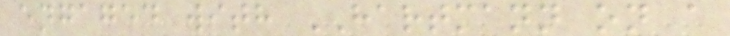engaged with HARTMANN on a
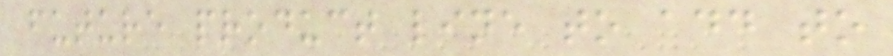future product line to add to
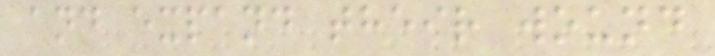and expand their wound
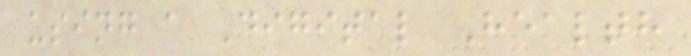using a Digital Health
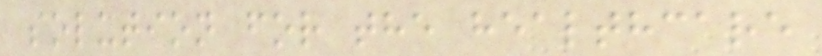solution for the healthcare
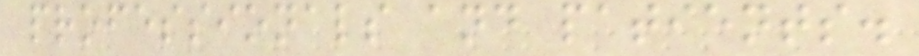professionals and patients.
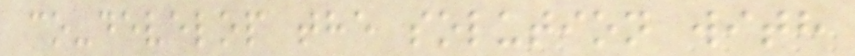co-develop the solution with
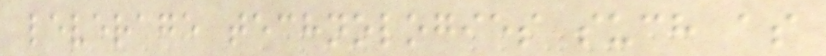leverage technologies such as
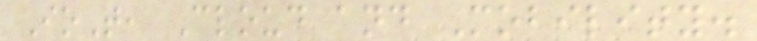IoT, Cloud and Mobility.
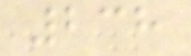238
